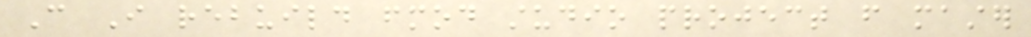Can I rebuild fmod studio project from master
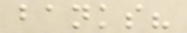banks?
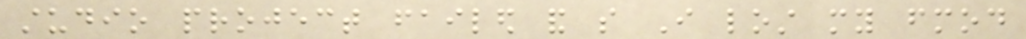studio project failed and so I lost my fmod
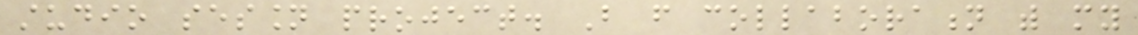studio session project. But from collaboration with my
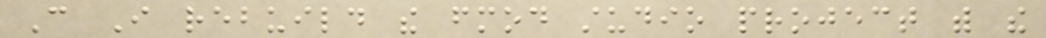Can I rebuild the fmod studio project with the
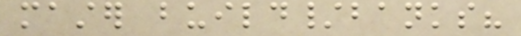master build/banks?
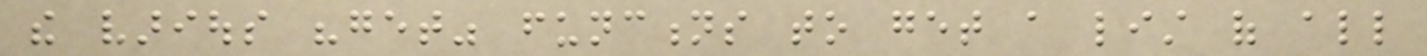the various "get" functions to get a list of all
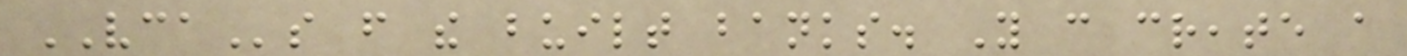VCAs from the built banks. You can create a
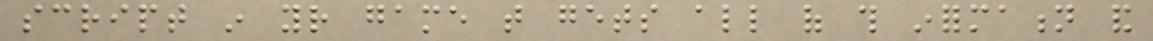script in your game that gets all of this information and
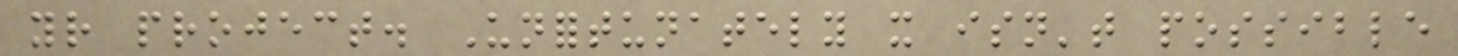your project. Unfortunately it isn't possible
